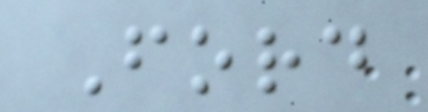Ford
